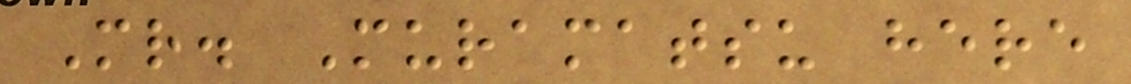Mr. Muramatsu here
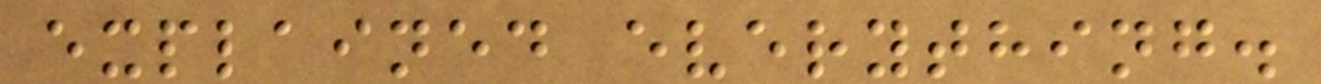explained everything.
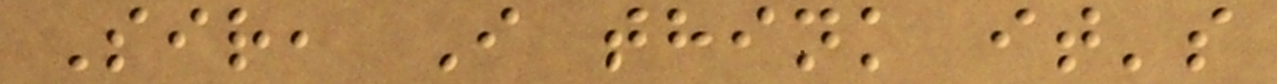Sir, I think it's
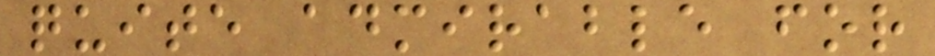quite admirable for
